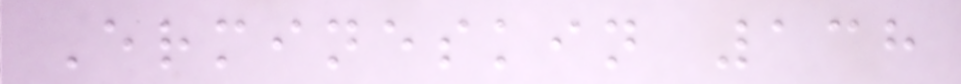Ermineskin 138
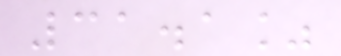31.1%
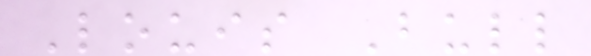Louis Bull
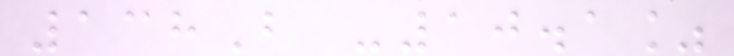138B -10.1%
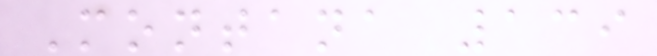Montana 139
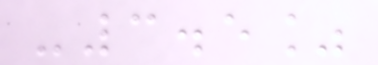-3.5%
